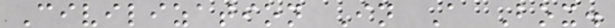Civilization In A Box.
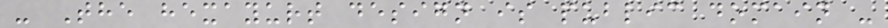- The hexayurt design is public domain -
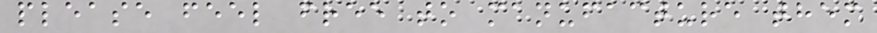please feel free to manufacture them
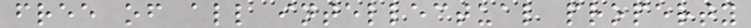free of all intellectual property
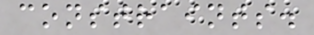constraints.
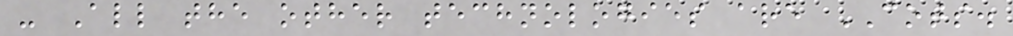- All the other technologies are COTS.
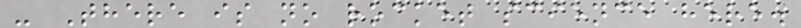- There is no rocket science here.
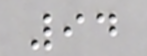94
